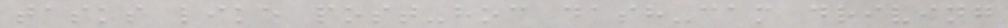tasks like post-hoc dash-cam driving
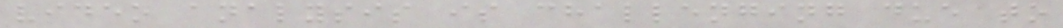video analysis is challenging due to
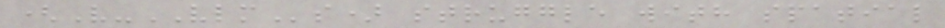(V-VLMs) struggle with spatial
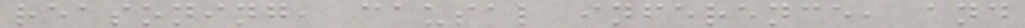reasoning, causal inference, and
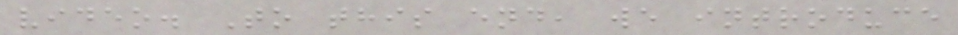video. To this end, we introduce
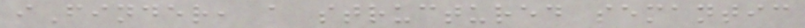iFinder, a structured semantic
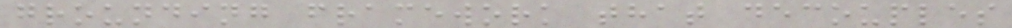grounding framework that decouples
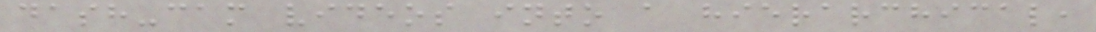dash-cam videos into a hierarchical,
